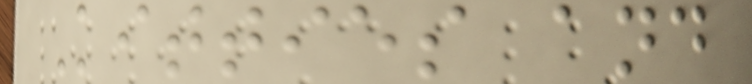Kitties and
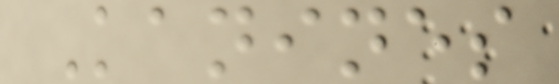Kanines
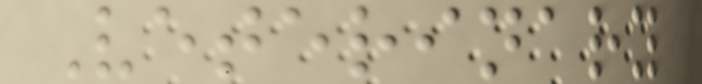Veterinary
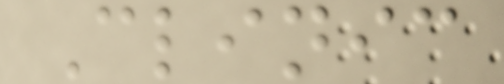Clinic
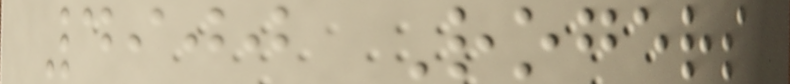4900 Rogers
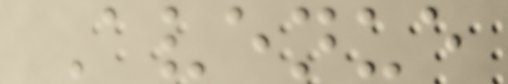Avenue
